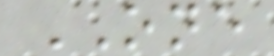ONE
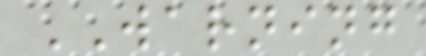WARNING
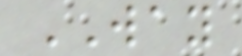WAY
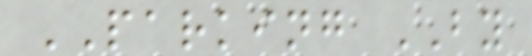PARKING BY
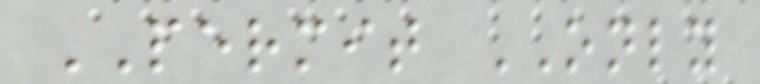PERMIT ONLY
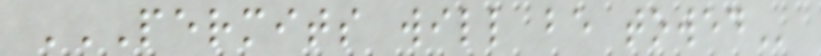PERMITS WILL BE TOWED
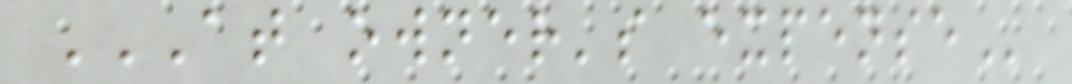AT OWNER'S EXPENSE
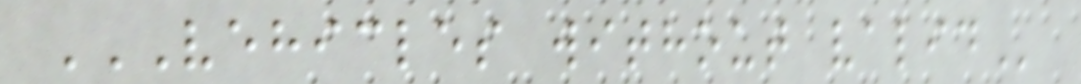VEHICLES WITHOUT VALID
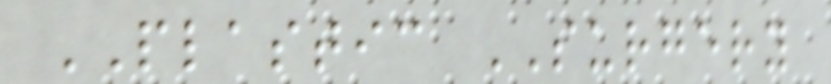PLASTIC SURGERY
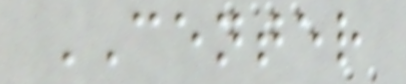CENTER
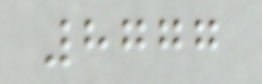8777
